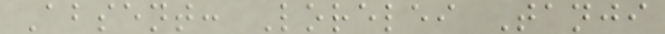Absent: Lorelei Tanji
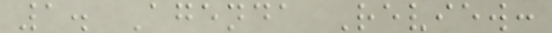1. Agenda Review:
